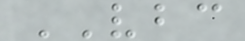VBC
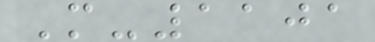M-1101
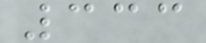333
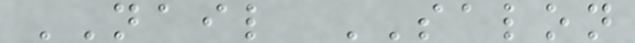NAIL SALON
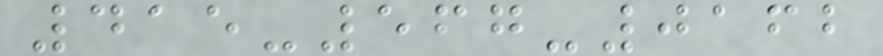415-567-0162
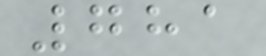781
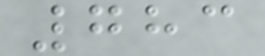783
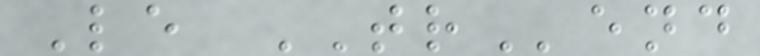Le TRend
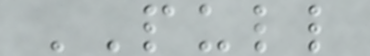PULL
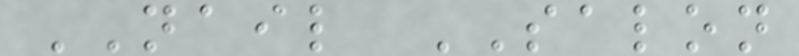NAIL SALON
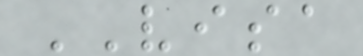VISA
